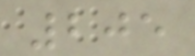205
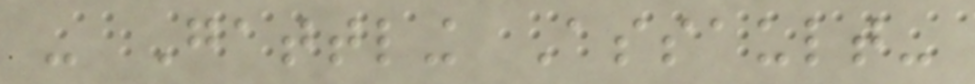- Gattling Assault-
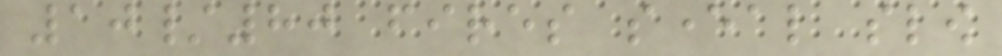10/80 fires several slow
